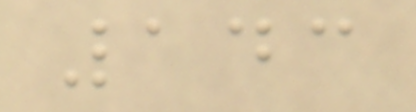143
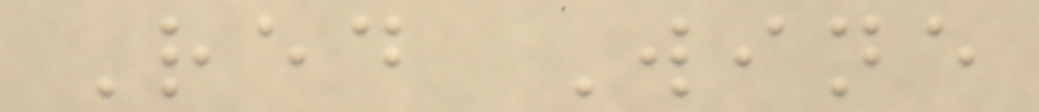Red Wine
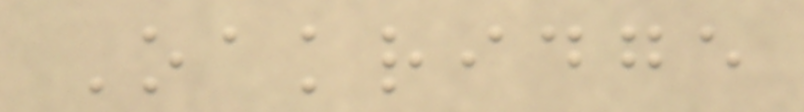Oakridge
